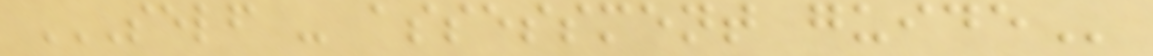SELF - ASSESSMENT GUIDE
